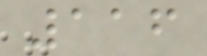116
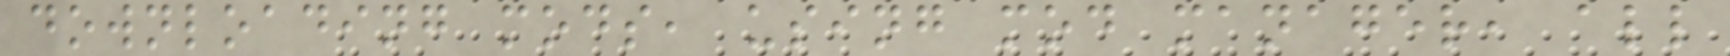downloading mods, using mod manager, all
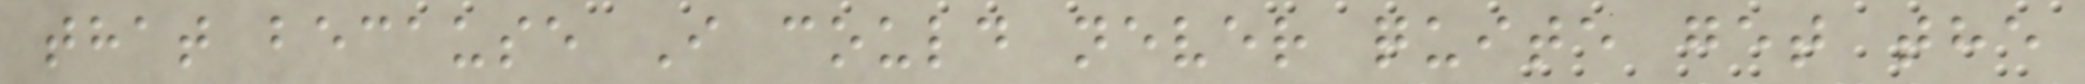that because I could never quite get the
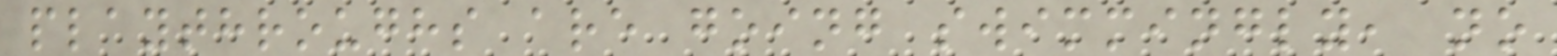playthroughs are going swimmingly, no
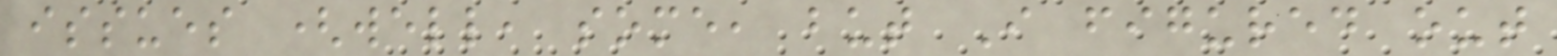issues (well, some, but I figured out
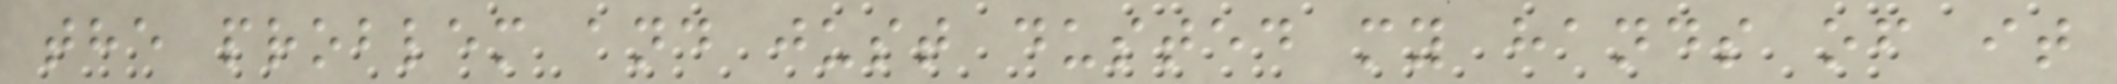the problem and just dusted my hands of it
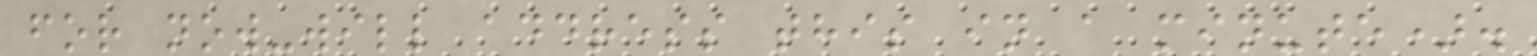for now-will address this in a minute).
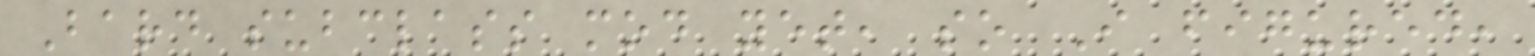Bard subclass mod yet, so I figured,
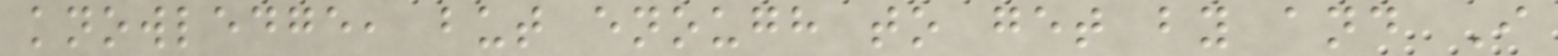knowledge, but enough to get by and I
